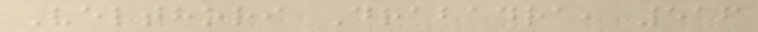Velthori Drabadra, 516
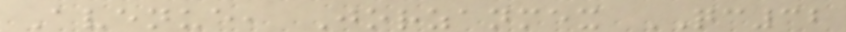Avenue, Jorzanmex QC32
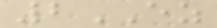2EZ
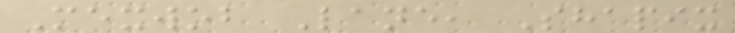Mexwob Lane, Shapix
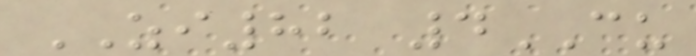ZI82 4CU
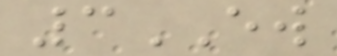3EW
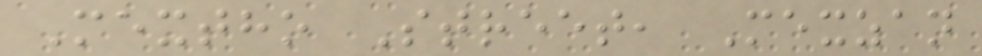Mextho Street, Mexzan
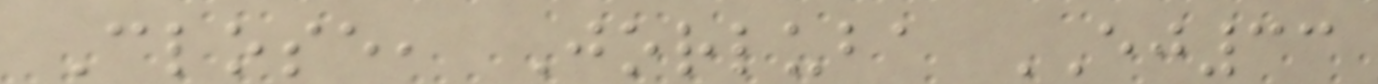Close, Jorluba EJ33
